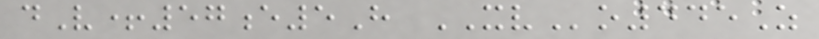dV+57e5H XVo445Z
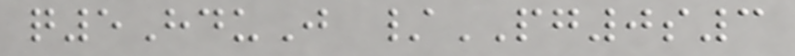q5HduJ /PG0s3
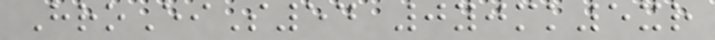HroEiS54 0yjmk5xr
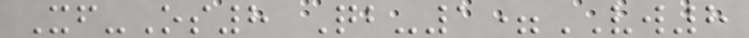Xf-Os8 Qb-1=VW8
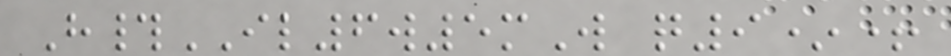H#IL6w5mW q9*+
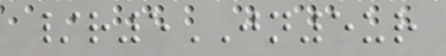/r5JN5ur
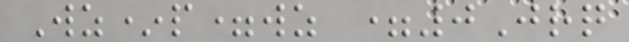Wz*p=wz =0Jrq
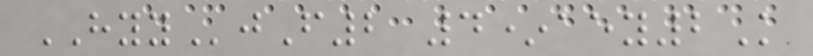HYYjF2 4*aey2K
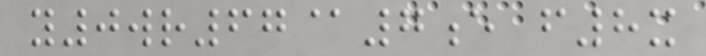y0wr67@7e f8x
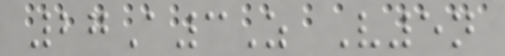27A3Z V5n
